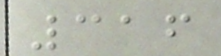316
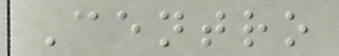Centro
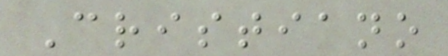Cristiano
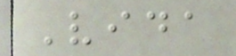Vida
